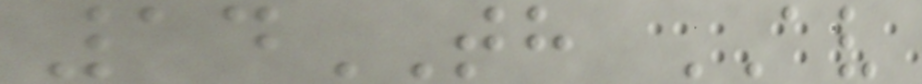14TH AV
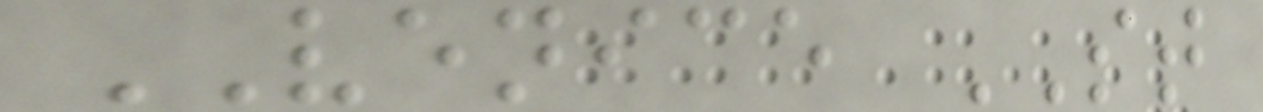VENICE ST
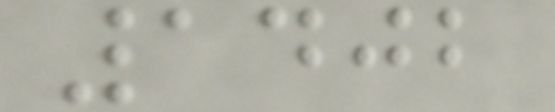1402
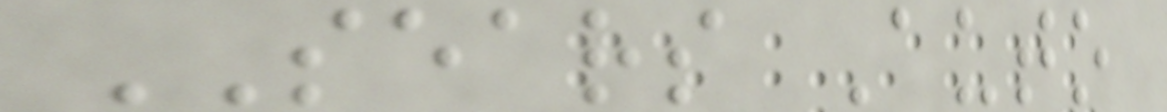SEARS Auto
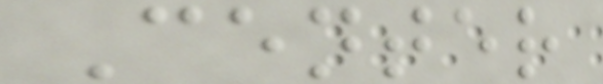Center
